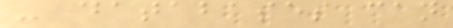- databases can
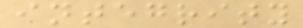integrity
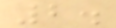2.
